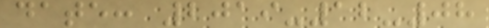date: 2019-12-08
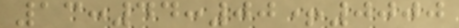13:44:00+0000
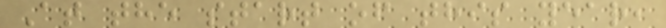At the start of this year,
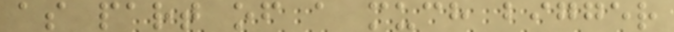as part of a much bigger
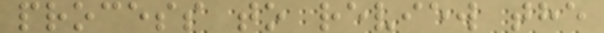process to review the
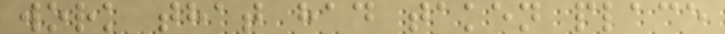work that had taken place
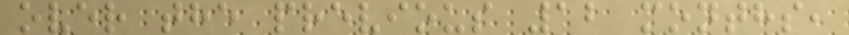over the previous 12 months,
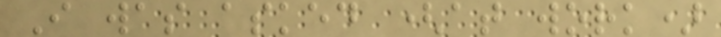I was asked (at work)
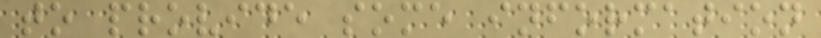to provide some information
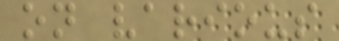on various
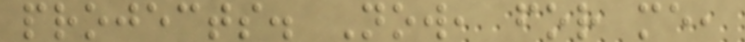projects. Now, for me,
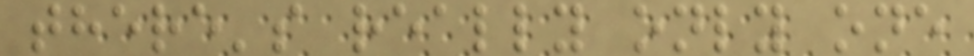there's really only one
